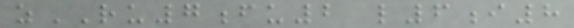zRU7fu2 l6i8
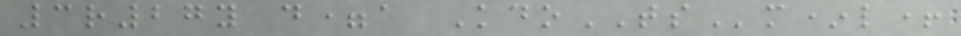3r27y d=a KdoTSm*l+
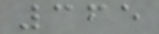365
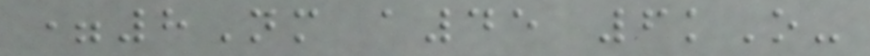=8Nm a45 6kO-
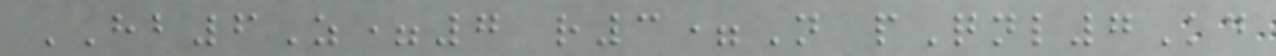HB6Z=7 r3=N pQnl7Kd
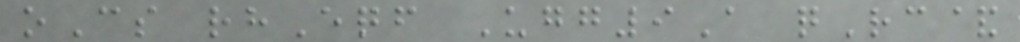oCs rhEqf Ugg9A qRc&
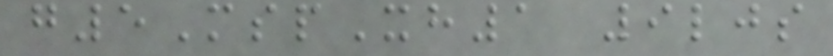g5MspXh1 9ljs
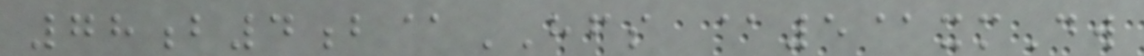78b4b@HFS @5@xmDw
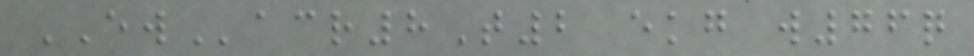EWacr8T2 ekg w76q
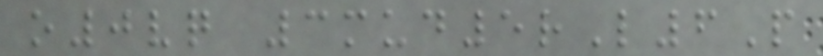o0vq 3mud5rL6P
